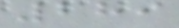289
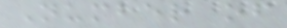Number of
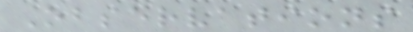Observations
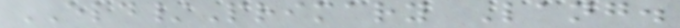ELD/Primary Lang.
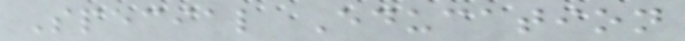Special Education
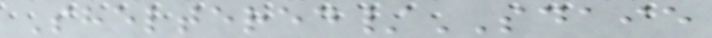Sheltered/SDAIE
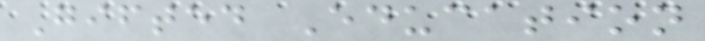Gifted Education
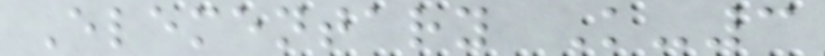Elementary K-3
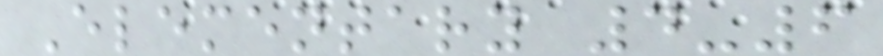Elementary 4-6
